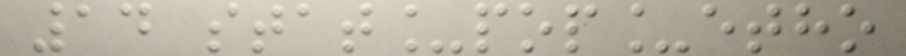14 stat_pop_etho
